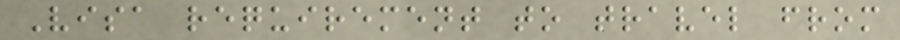Visa requirement to travel from
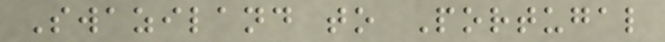Swaziland to Portugal
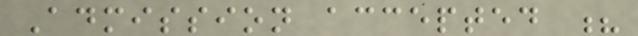Admission accepted ?
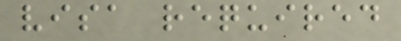visa required
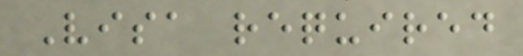Visa required
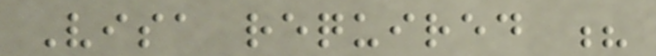Visa required ?
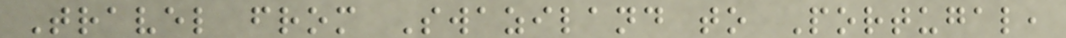Travel from Swaziland to Portugal,
